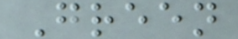Green
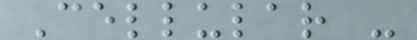Cellular -
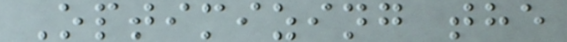Optimizing the
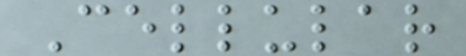Cellular
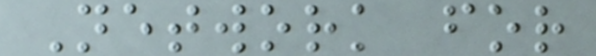Network for
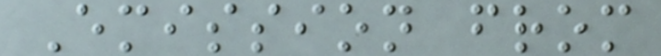Emission from
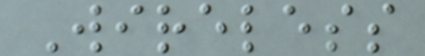Wireless
